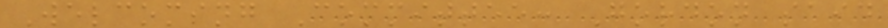Welcoming Committee: Gordon said
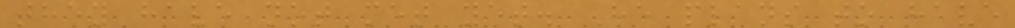they have not met yet. He plans to have
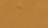a
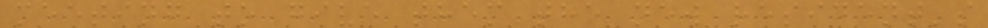meeting to give them the new resident's
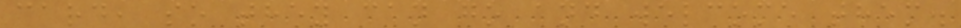card, so they can go and welcome them.
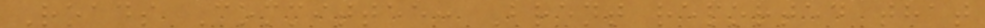Roads Committee: Brent reported that
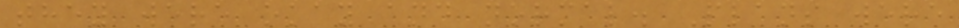they were okay and normal. Plans were
